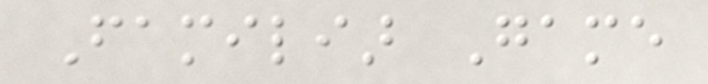Familiar Game
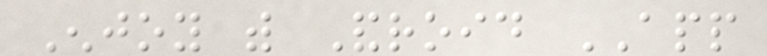Enjoy with Android APP
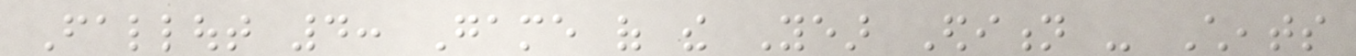Fallout 4: Game of the Year Edition - Cheats
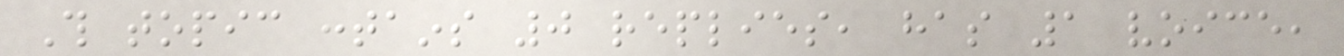This topic contains 0 replies, has 1 voice,
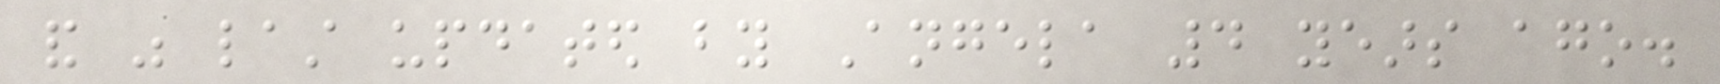and was last updated by Angela 4 years ago.
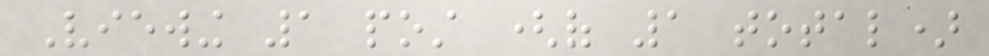Viewing 1 post (of 1 total)
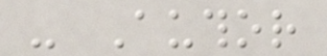- Author
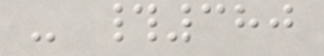- #380
